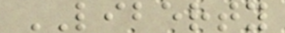LIBERTY
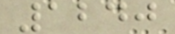1240
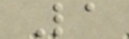La
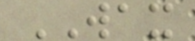WAX
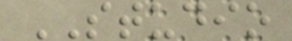STUDIO
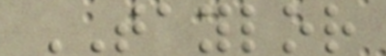TAYLOR
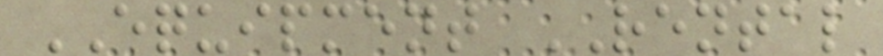EQUIPMENT RENTAL
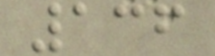136
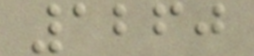1260
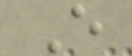E
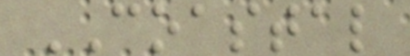COASTAL
